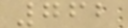762
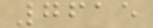7615
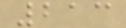213
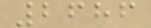2686
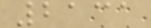2131
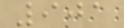901
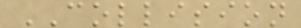COLLISION
